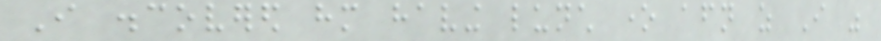I discovered him having lunch one afternoon as I was
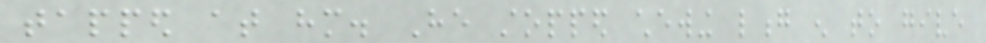tapped at him. He stopped chewing long enough to give
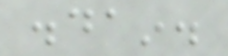disdain.
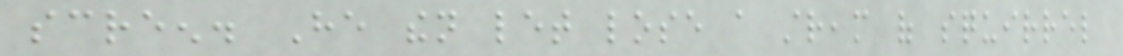screen. He then let lose a stream of squirrel
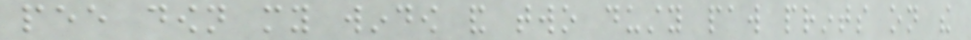pee down my window and two dusty paw prints on the
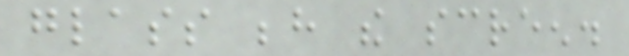glass behind the screen.
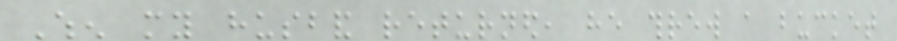When my husband returned, he threw a bucket
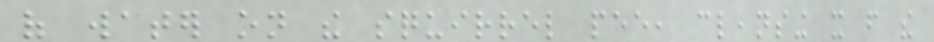of water on the squirrel pee, cleansing it from the
